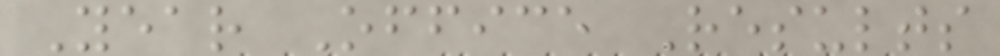Year Office Results
